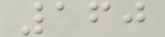160
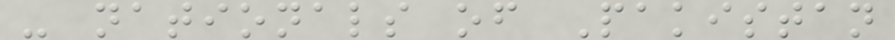- nationals of Pakistan
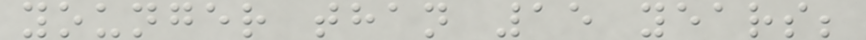younger than 15 years;
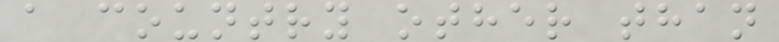a country other than
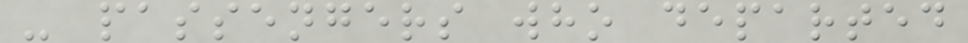- passengers who departed
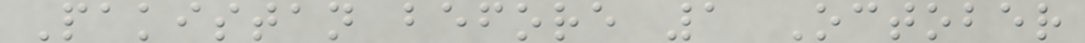Pakistan before 1 October
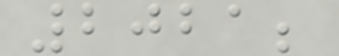2021;
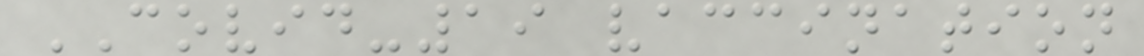COVID-19 vaccination
